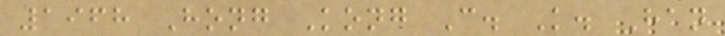1968 Hong Kong C. K. Han
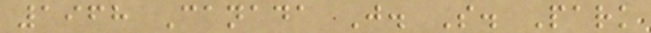1968 Canada J. S. Park
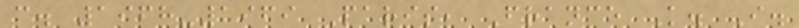c. 1968-1969 Paris, France K. I.
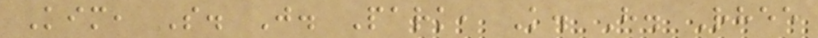Kim, S. J. Park, K. H. Rhee
